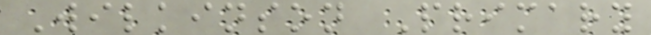Wilkinson Primary
